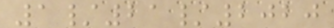1/21/2020
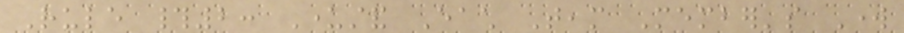Rule #2: Understand Each Team Member's Work
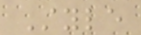Style
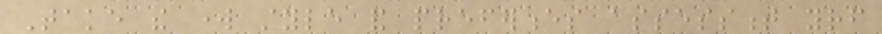Take the work style and preferences assessment yourself
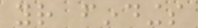your findings
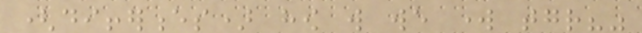(differences) how will we work together?"
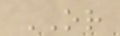OR
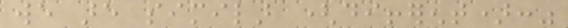we are similar (different):"
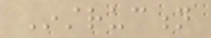Instruction
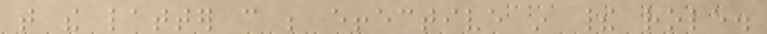that the latter can be effective in their role.
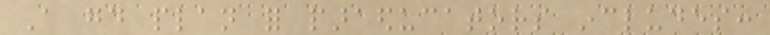A good plan for paraeducators includes:
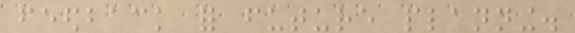feedback for future planning.
